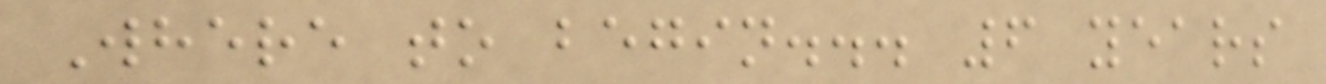Where to begin... 6 years
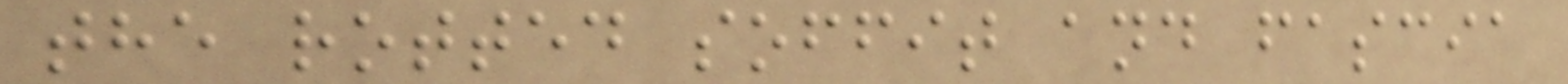the rotted soffit and fascia
